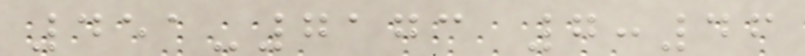451-7173 7:46
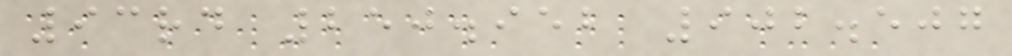93rd 250.952 902.507
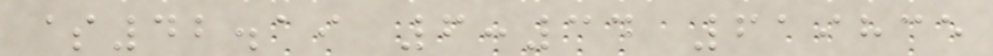$42.19 6:34 619835
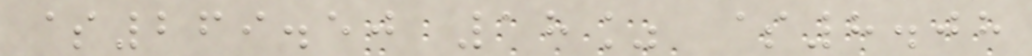$269.50 18% $8.08
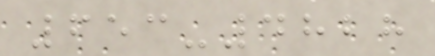653-4828
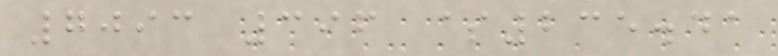7093 396 $235.41
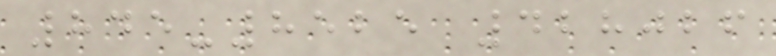845-8525 428026
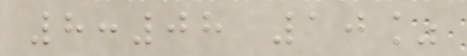8:08 10%
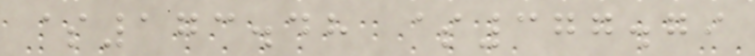$173.48 $377.79
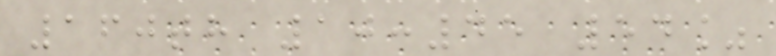160th 10:45 54%
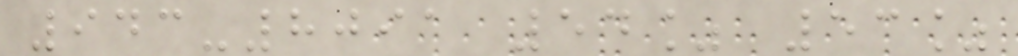943-8091 54% 53%
